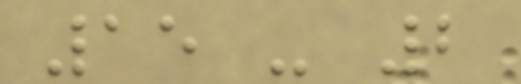15 - 2
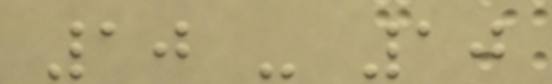10 - 10
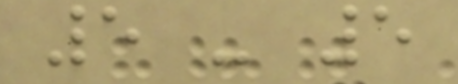5 - 5
